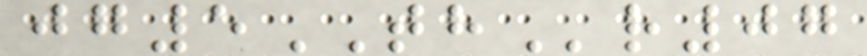jg5THr07
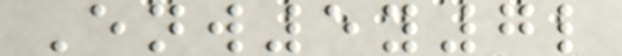Enw5y7l
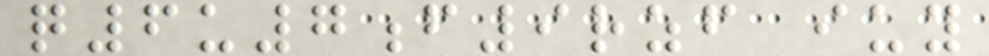q6u7f9rzf iuy
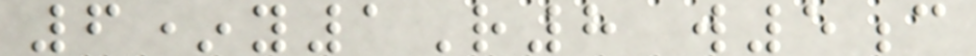6*y1R8 w5c
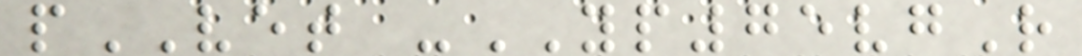pVET -YP75vgR
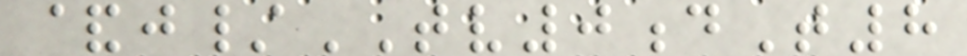&j/TV0dT8
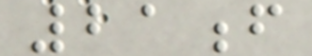21f
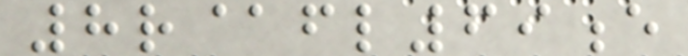8r@fl69e
